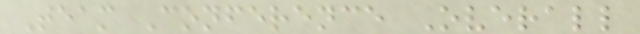Team Conference Overall
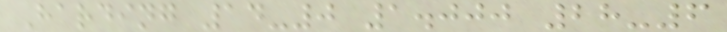Harding 14-0 1.000 28-6
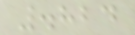.824
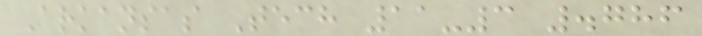Arkansas Tech 11-3 .786
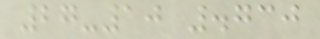27-10 .730
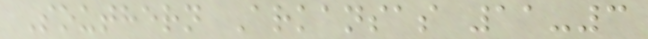Southern Arkansas 11-3
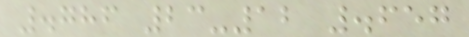.786 23-12 .657
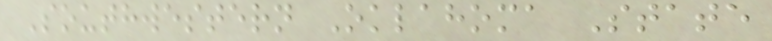Southwestern Oklahoma State
